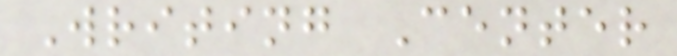Writing Center
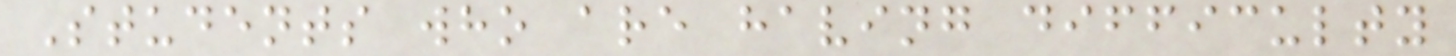Students who are having difficulty
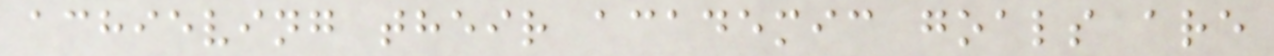achieving their academic goals are
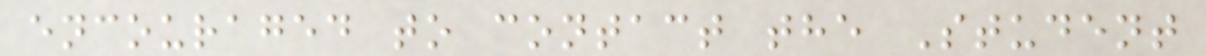encouraged to contact the Student
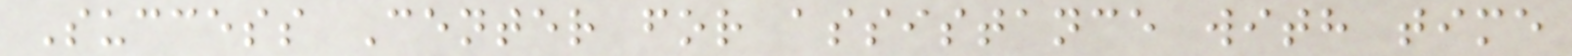Success Center for assistance with time
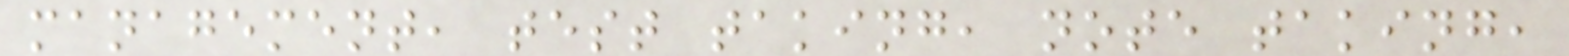management, test taking, note taking,
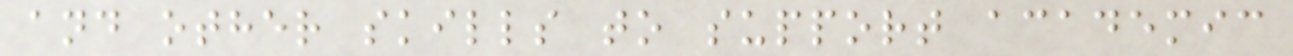and other skills to support academic
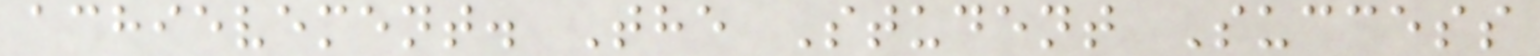achievement. The Student Success
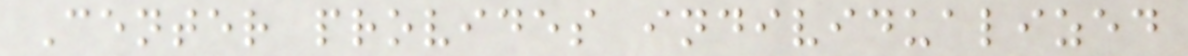Center provides individualized
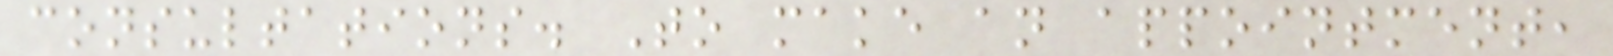consultations. To make an appointment,
